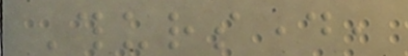Thursday,
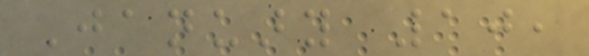January 10,
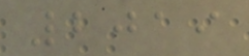2019
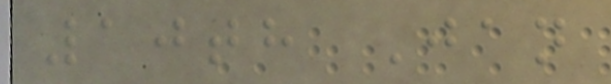10th Jan
